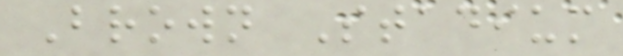Brown Stadium
